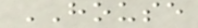HOUSE
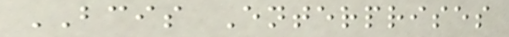BCIS Enterprises
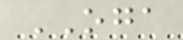OGA
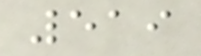519
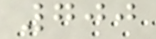700
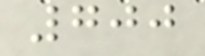700
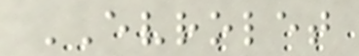EVROLET
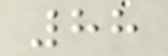88
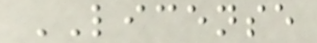LICENSE
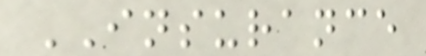INSURANCE
